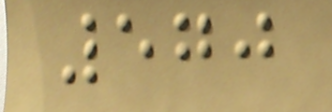570
